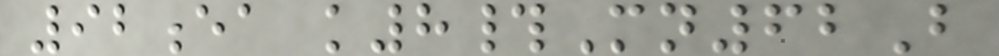92ea k8#Mn62B
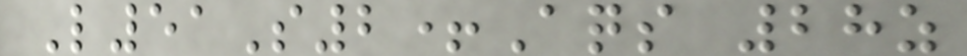L51S2+Aqs 28z
